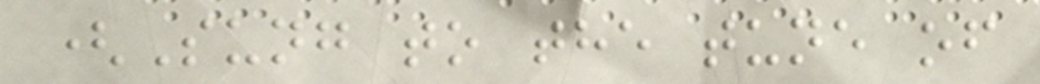(Sung to the tune of
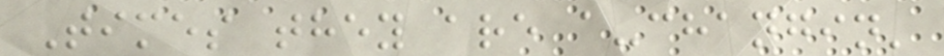Times they are a-changin'
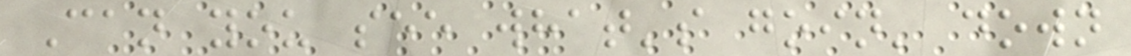Can you see what's goin' down
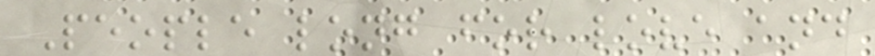People long for love and
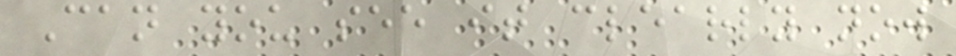Can you see it clearly now
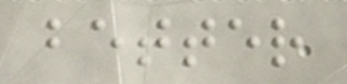better
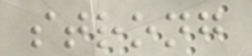strong
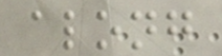along
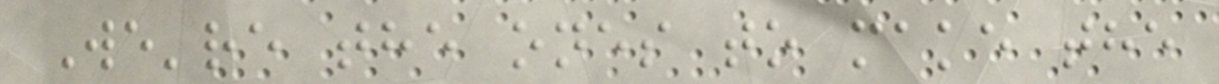We're the ones to make the
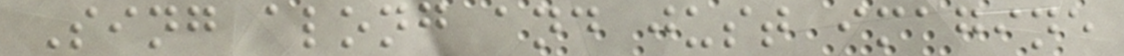Sing along and just imagine
